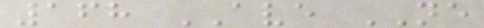168 AVE NE
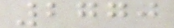2770
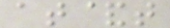at&t
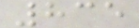835
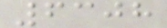6308
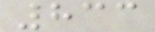833
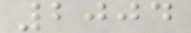2004
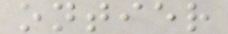ontier
